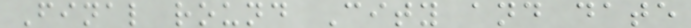Final round City and date
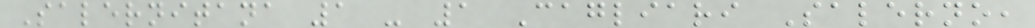Salernitana 1 - 1 Cagliari Salerno,
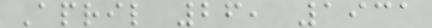April 26, 1931
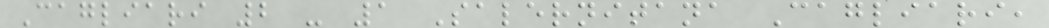Cagliari 2 - 1 Salernitana Cagliari,
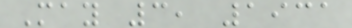May 3, 1931
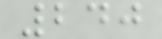240
